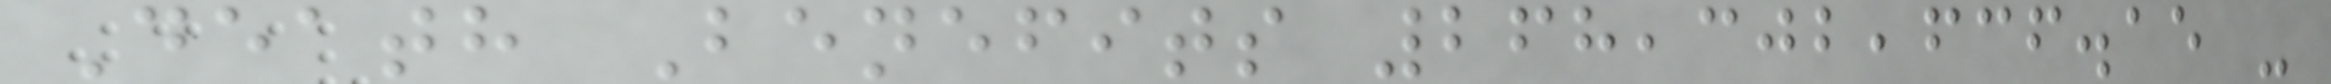Death Benefits 268,302,636.15 -
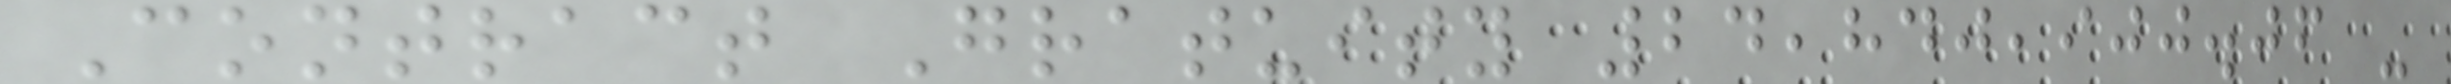Contract Gratuity 24,840,900.06 -
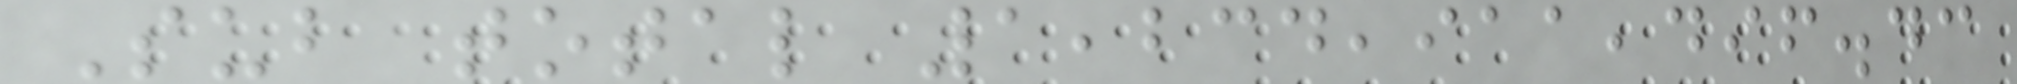Sub total 1,234,911,496.43
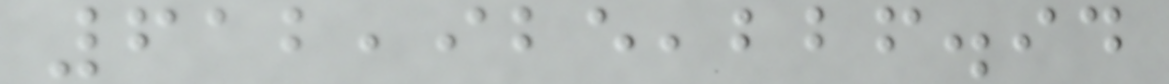612,925,226.94
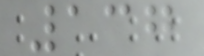137
